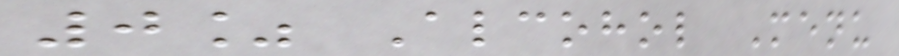0% Alcohol Menu
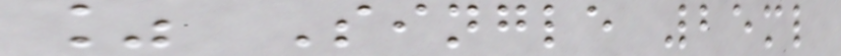% Single 25ml
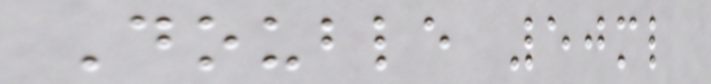Double 50ml
